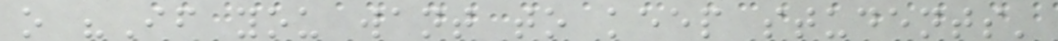o "If you want to keep students'
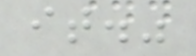it."
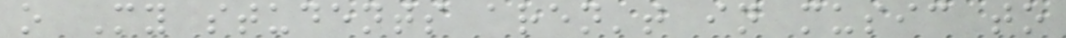o My students aren't in music to
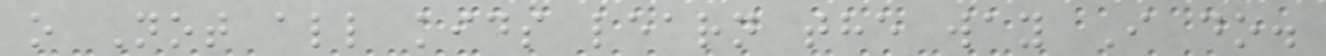o Not all kids learn the way I do.
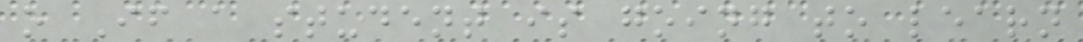o If a student is going to learn
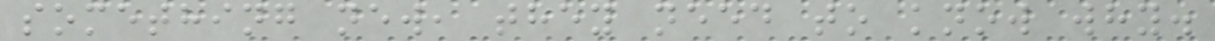something new, they need to know why.
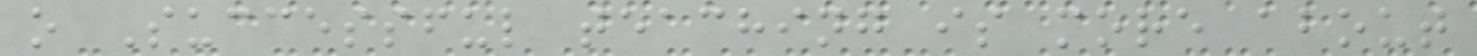o Successful teaching is more about
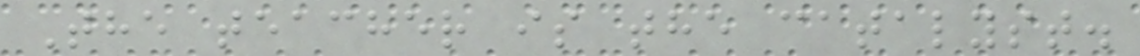The teacher is the catalyst.
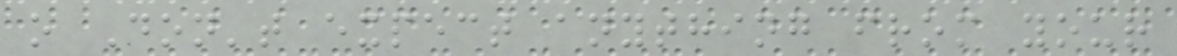o Don't expect anything from your
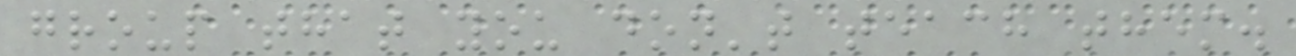group that you don't teach them.
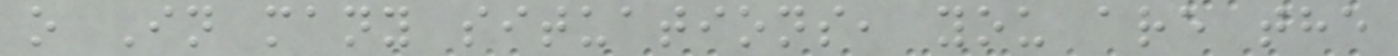o In many situations, you are the
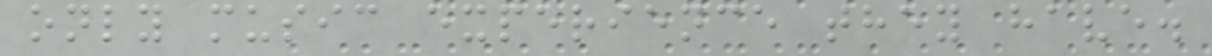only music experience they have.
